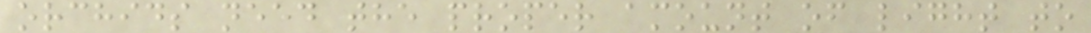orchids need the proper amount of light to
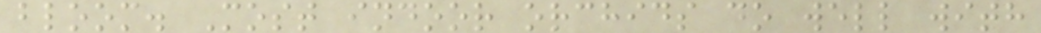bloom. Most indoor orchids do well with
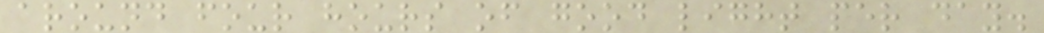around four hours of good light per day.
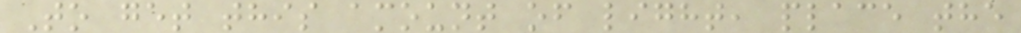To get this amount of light, place the
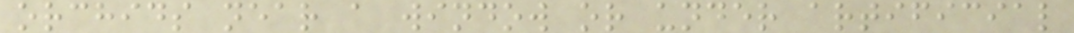orchids near a window or under artificial
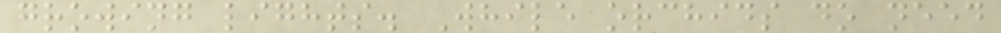growing lights. While orchids do need
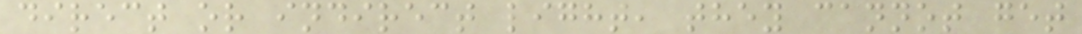direct or indirect light, they cannot get
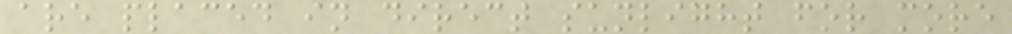are placed in direct sunlight for more
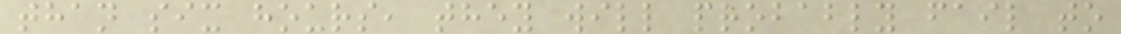than six hours, they will probably fail to
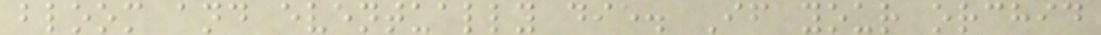bloom and eventually die. If your orchid
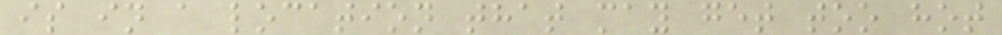is in a location that may get too hot
